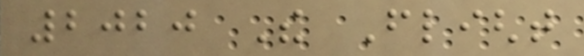2020 The Flight
